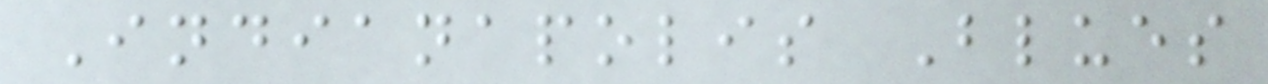Indianapolis Blues
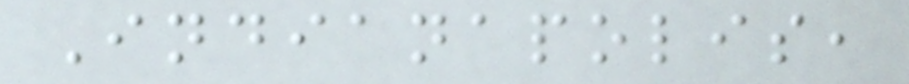Indianapolis,
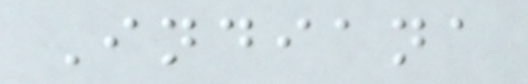Indiana
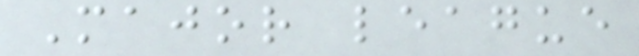Major league
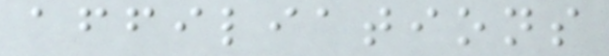affiliations
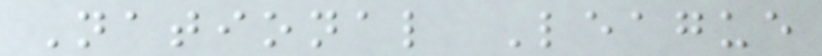National League
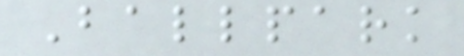Ballpark
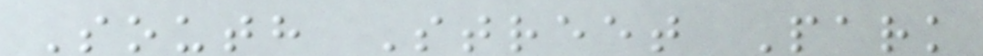South Street Park
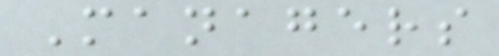Managers
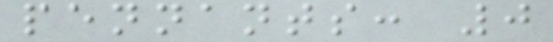pennants: 0
